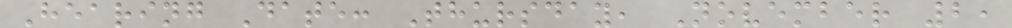Hearing Date: Thursday, November 2,
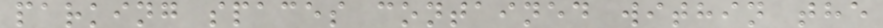parking spaces contained within the
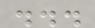...
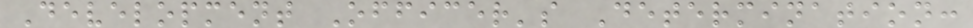Development Officer's Determination:
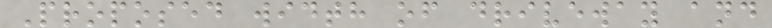Proposed width of driveway and
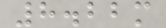8.22m
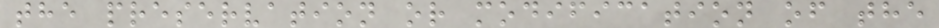the preservation or modification of the
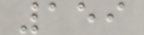159
